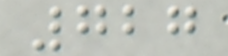727
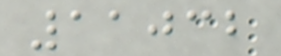11032
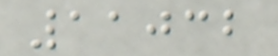11032
